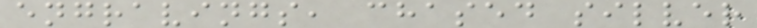engravings, chased silver
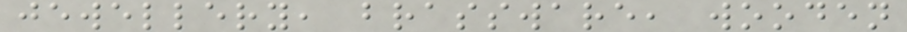jewellery, brassware, wooden
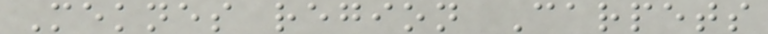Meknes region Carpets
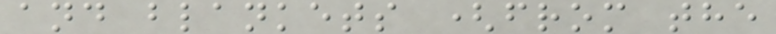and blankets (from the
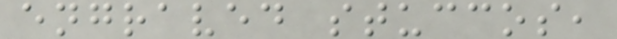engraved stuccos,
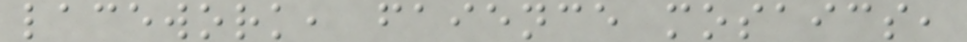lacework, faience mosaics,
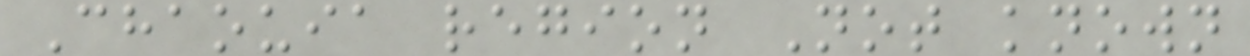Chaouia region Not known
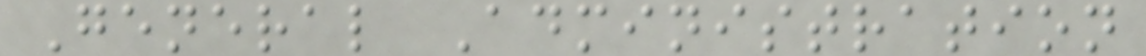General Administration
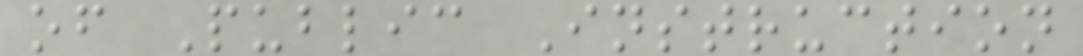of Public Instruction
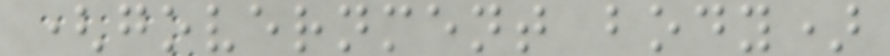(government body)
